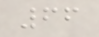66
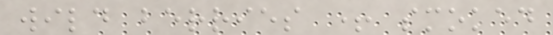wild berries + smoked
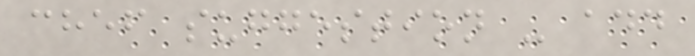chef suggestion - add
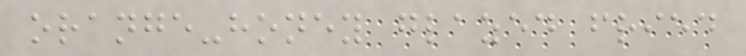orange-honey glazed fried
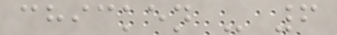chicken - 6
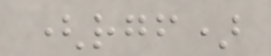(rgf)
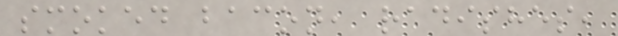smoked bacon, radishes,
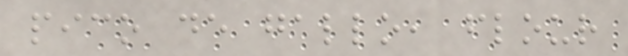pico de gallo, flour
